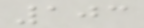103
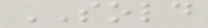SOLD
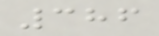386
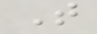T
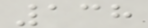138
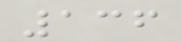136
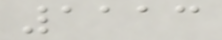1113
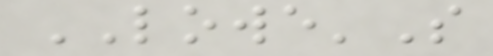LOWE'S
